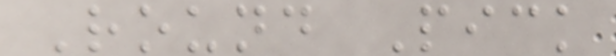Round Pick
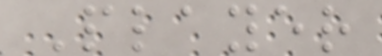Player
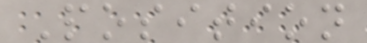Position
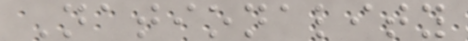Nationality
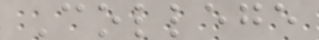College
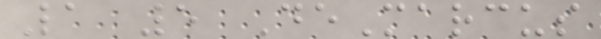1 5 DeMarcus
